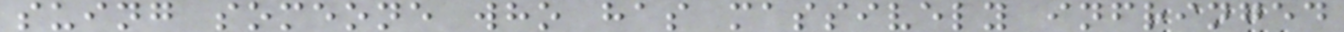suing someone who has massively infringed
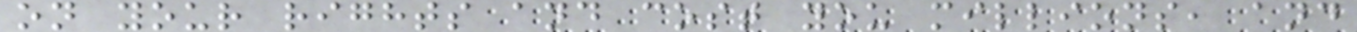on your rights and cost you millions, and
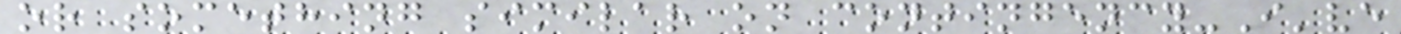or something similar on contingency-I've
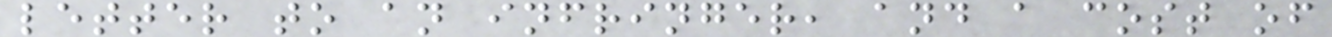letter to an infringer, and a cost of
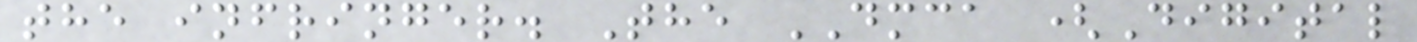the infringer. The DMCA (Digital
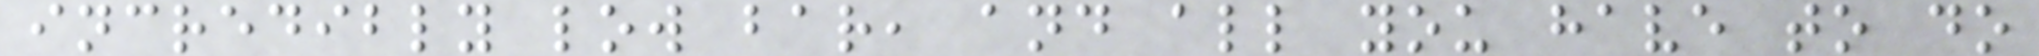incredibly low bar, and all you have to do
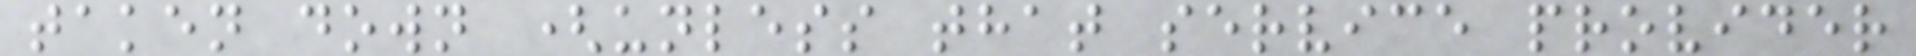taken down (unless that service provider
